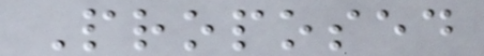Proposed
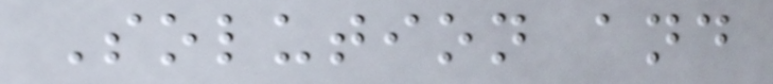Solution and
